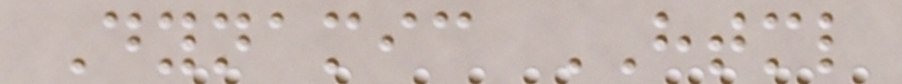Dynamic HTML
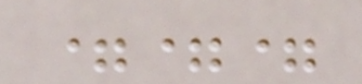===
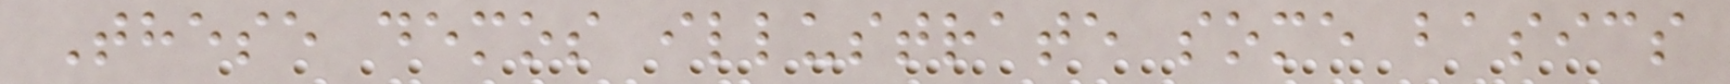These demos illustrate some basics
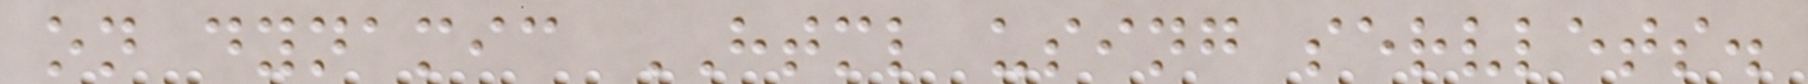on dynamic HTML using servlets.
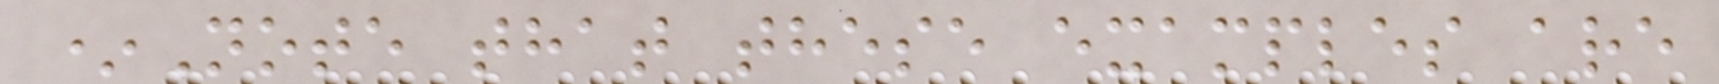*Note that these examples are
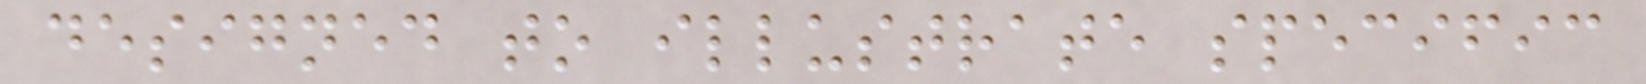designed to illustrate specific
